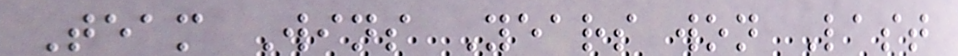Team Wins Years won Last
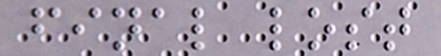final lost
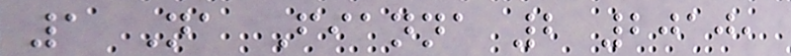1 Na Fianna 2 2010,
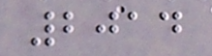2014
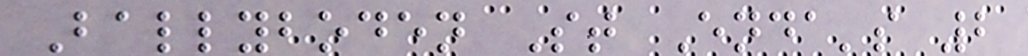Ballyboden St Enda's 2
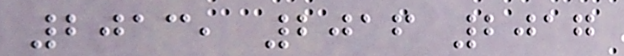2013, 2016 2017
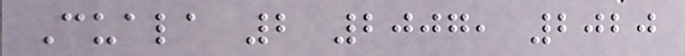Cuala 2 2007, 2020
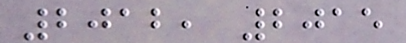2012, 2015
